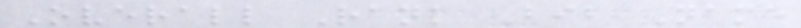Overall Rank Bib Name
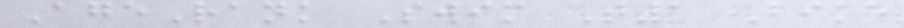AgeRank Swim T1 Bike
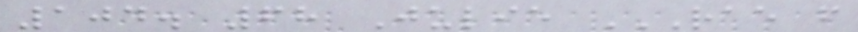104. 68 Julie RAE F
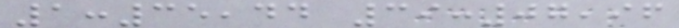1:35,44 39:07,96
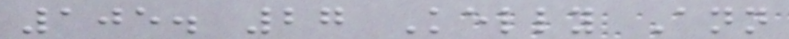105. 27 Kelly Ann
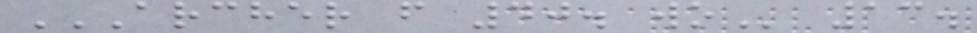ARCHER F 40. WO 13.
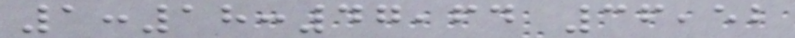1:18:47,64 36,52
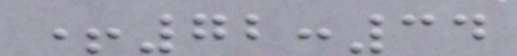+72:34
